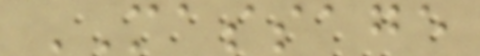MASSAGE
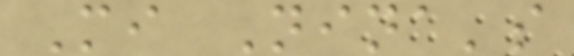Mi Nina's
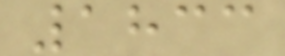1833
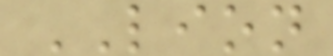LION
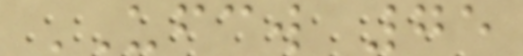UFCW 75
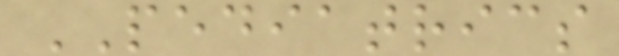PEDIATRICS
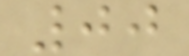00
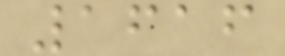1616
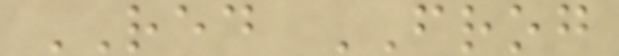RED FROG
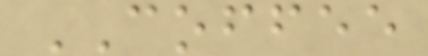COFFEE
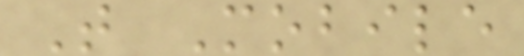T Mobile
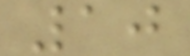10
